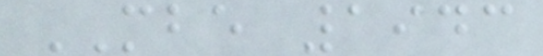MBE 1943
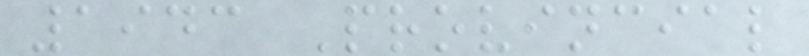1943 Provincial
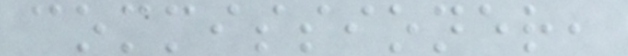commissioner,
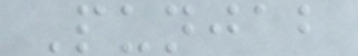Punjab
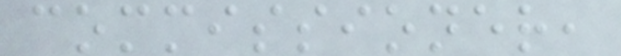commissioner,
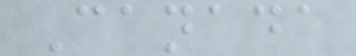Canada
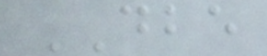DBE
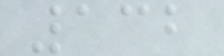132
